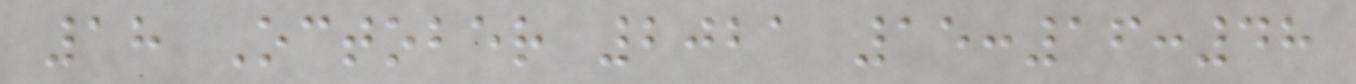18 October 2021 15:16:48
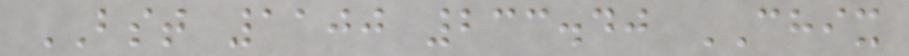BST 1100 233.40 CHIX
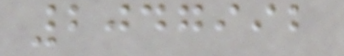2047992
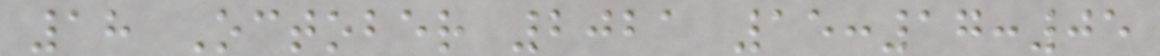18 October 2021 15:17:05
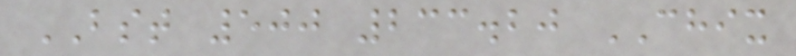BST 500 233.20 CHIX
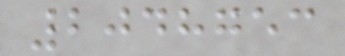2048753
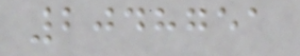2048751
